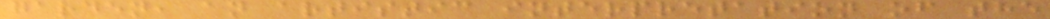garden, an artistic interpretation of the
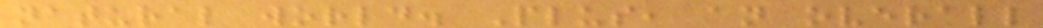natural world. Plus, an overall
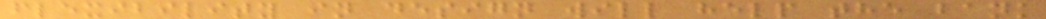flexibility in design will help the bank
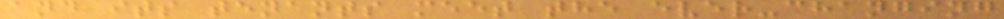and its tenants meet the ever-changing
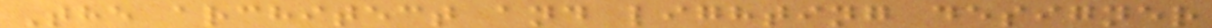The architect and lighting designer
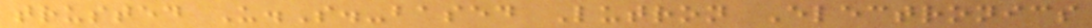trusted U.S.-based Lutron Electronics
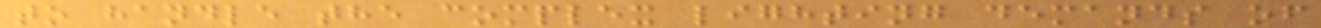to handle the complex lighting demands of
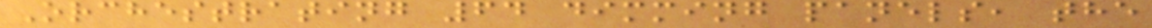Orchestrating 64 dimming panels, the
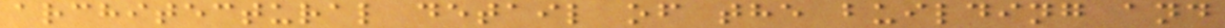architectural detail of the building and
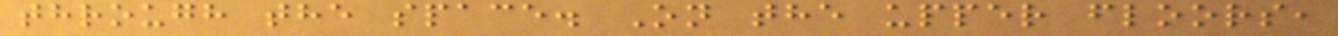through the space. On the upper floors,
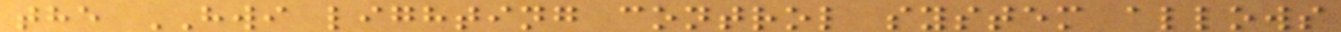the HWI lighting control system allows
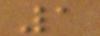1
